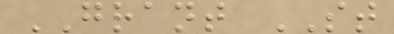GRANT ST
